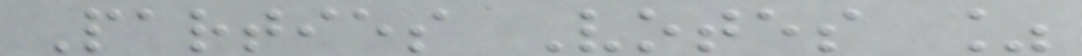Parties Votes %
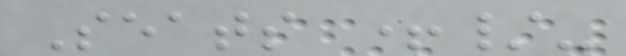Seats +/-
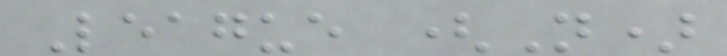League (N)
